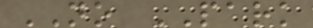NO PARK
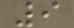9
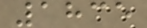1835
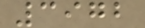3972
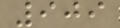909
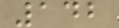142
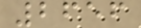2656
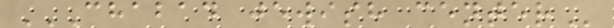CHABAD JEWISH CENTER
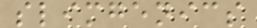slimgenics
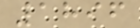1896
